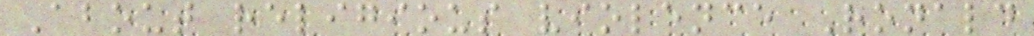About religious violence Ronald
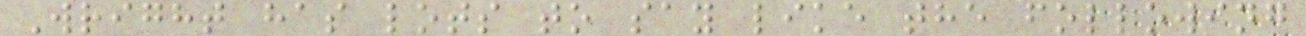Wright has lots to say like the following
